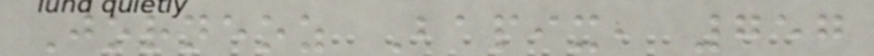Jorneoz Bapix, 757
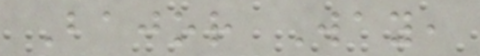Bajor Way,
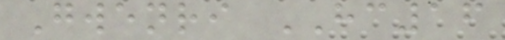Gwenri HC16
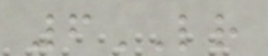6LR
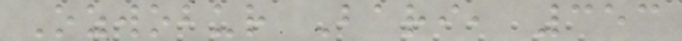Ozwobur Bari, 353
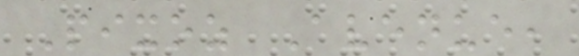Pixoz Avenue,
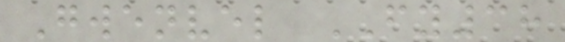Gwenvel FY38
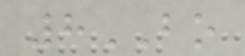8BO
